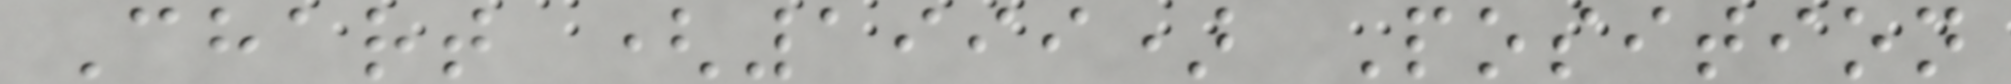Chart (1999) Position
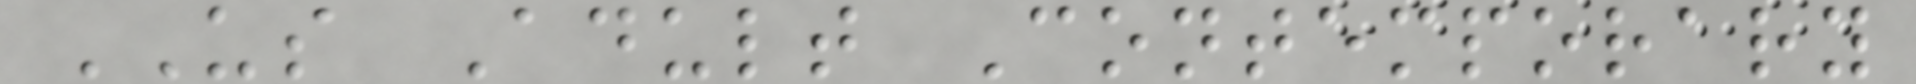US Adult Contemporary
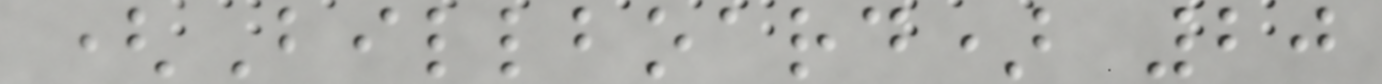(Billboard) 20
